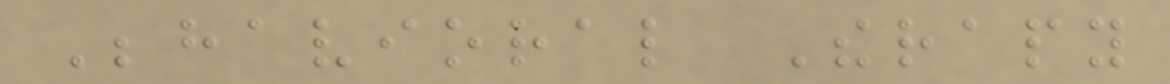Behavioral Therapy
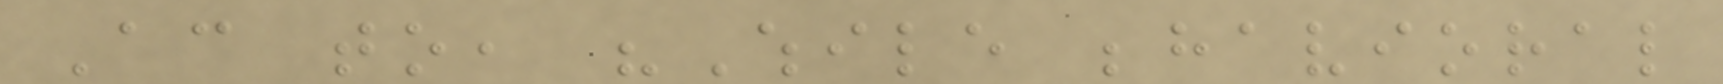According to, "While behavioral
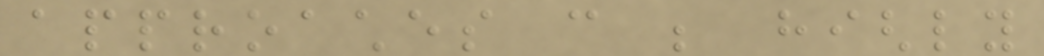approaches can be highly
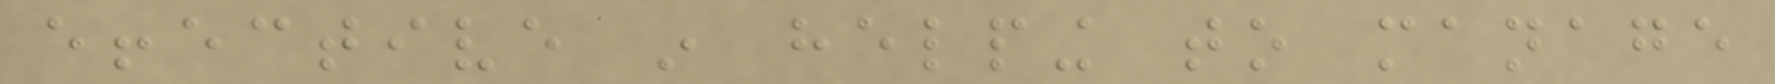effective in helping to manage
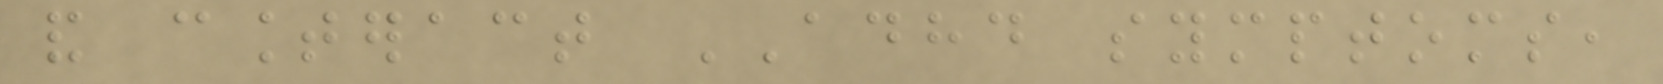and counteract ADHD symptoms,
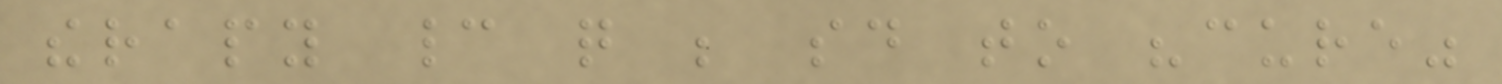therapy cannot quite be said to "cure"
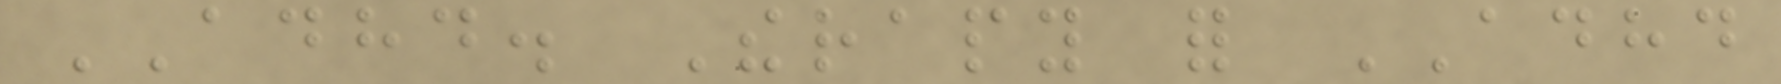ADHD. Therapy for ADHD
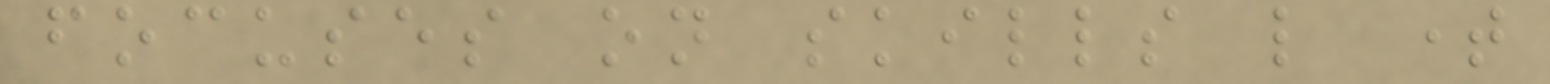focuses on skills like time
